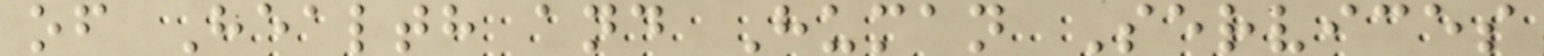of Health and Human Services
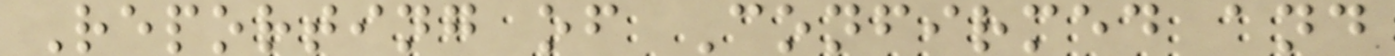Reporting of Confirmed and
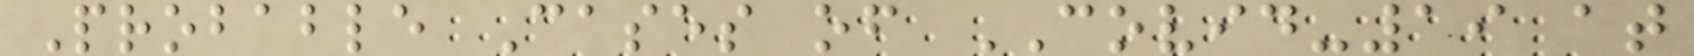Probable Cases of COVID-19 at
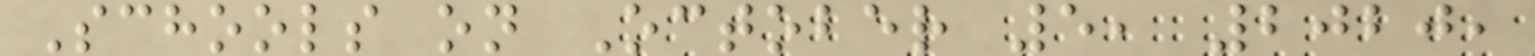Schools on October 5, 2020,
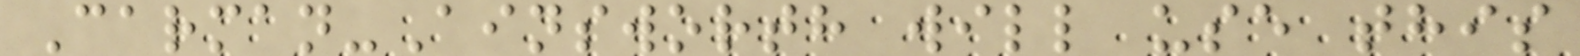Carman-Ainsworth will use this
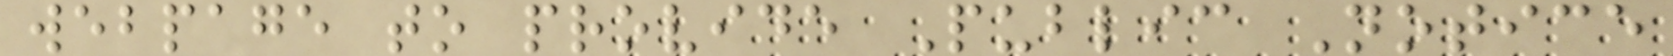webpage to provide Public Notice
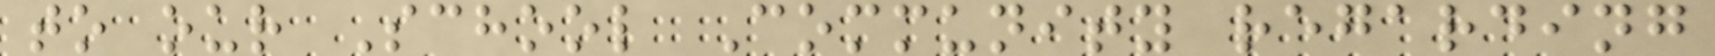to our School Community regarding
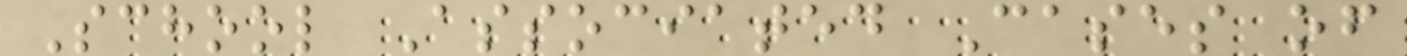School Associated Cases of
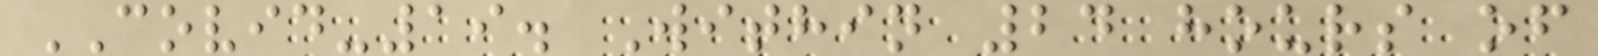COVID-19. Within 24 hours of
